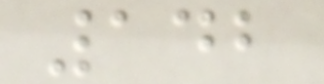142
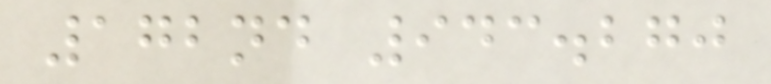172nd 943.270
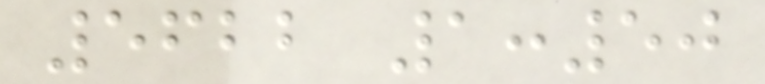5622 1:50
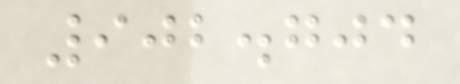902.704
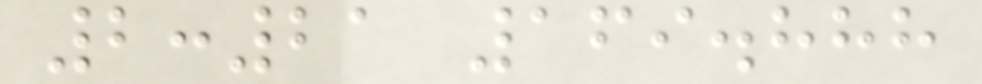2:21 169.888
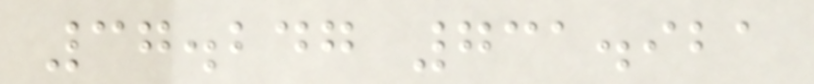37.247 731.921
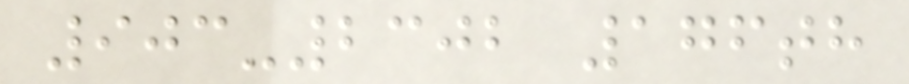903-2302 176th
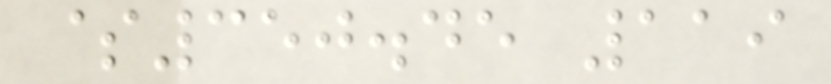$350.45 119
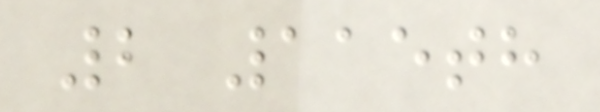2 115th
